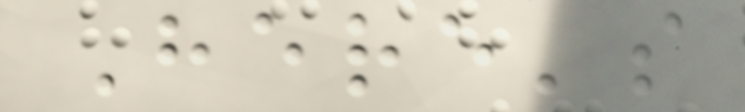Here's
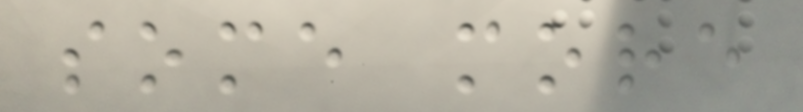some more
